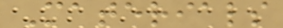Materials
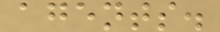agents.
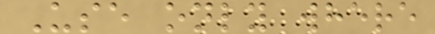Use only where
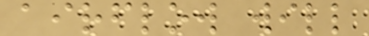airflow will
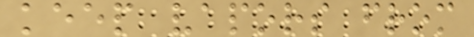keep vapors from
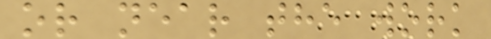or near the work
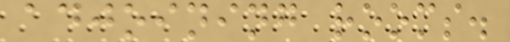adjoining rooms.
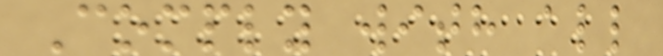Comply with all
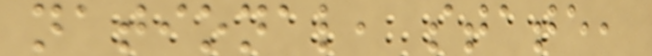national, state,
